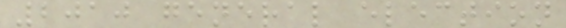2010 general election
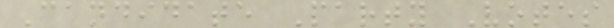Candidate Party Votes
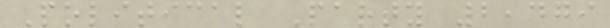Political Party 2,479
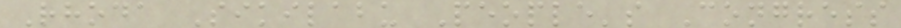Rhoda Sikilabu People's Congress
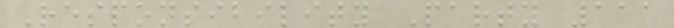Responsibility Party 111
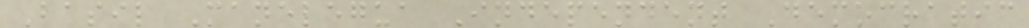Basil Manelegua Independent Democratic
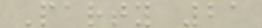Party 21
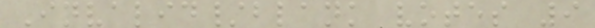Invalid/blank votes 9
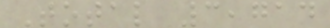Total 3,714
